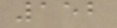152
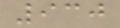930
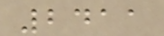2411
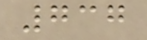737
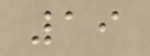19
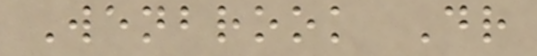Wenbrook Dr
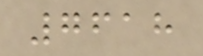7618
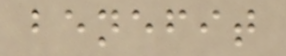benefit
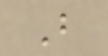B
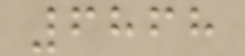6868
